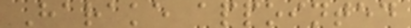Harake appointed
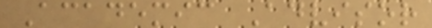Academic Advisor
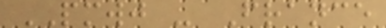PMWJ - France
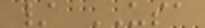/ USA
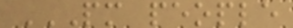PM PEOPLE
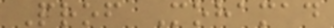Prof Mohamad
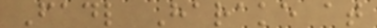Fadl Harake at
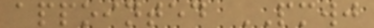appointed PMWJ
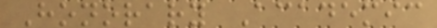Honorary Academic
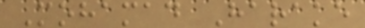Mohamad Harake
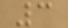3
